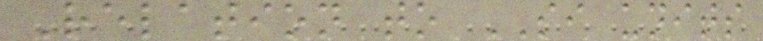Relation to SI units
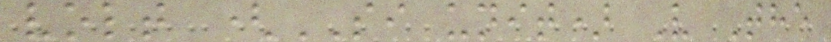volt (SI unit) V The
